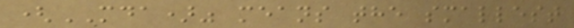(MDA)" means the smallest
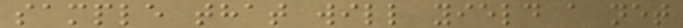sample that will yield a net
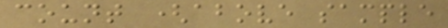count (above sample
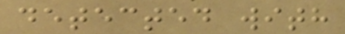detected with
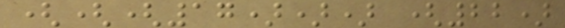(((17))) (22)
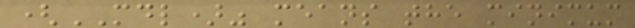(MDL)" means the minimum
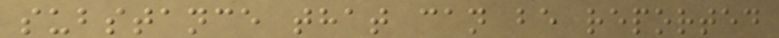substance that can be reported
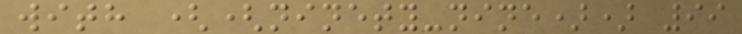with ((ninety-nine)) 99
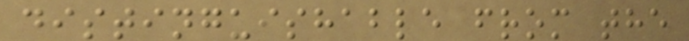distinguishable from the
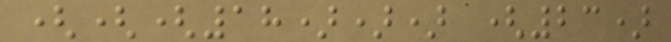(((18))) (23)
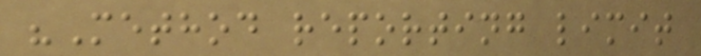"Method reporting limit
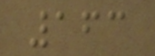163
